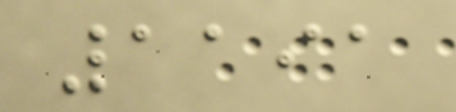1191
